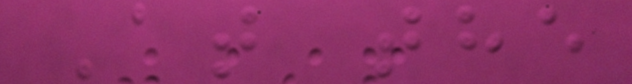At the
